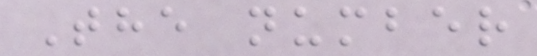The number
